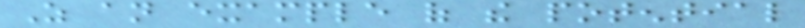As an example of the potential
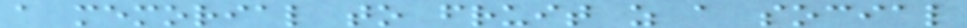a memorial to fruit as a social
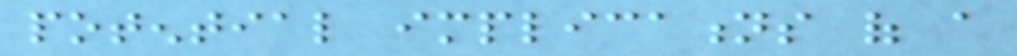potential implications of a
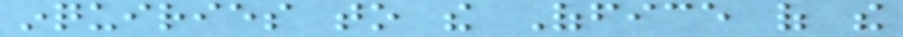inquiries to the Office of the
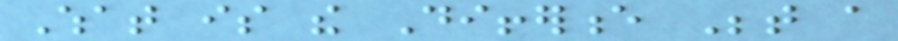What is the Difference Between a
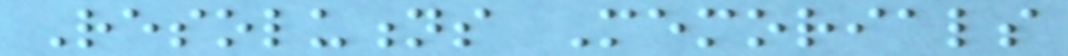Resolutions Memorials
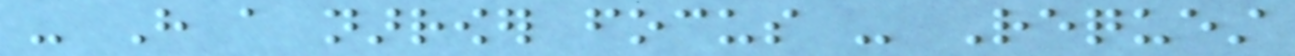- Have a narrower focus - Request
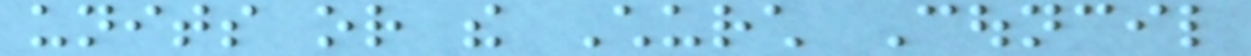units or the Church Council
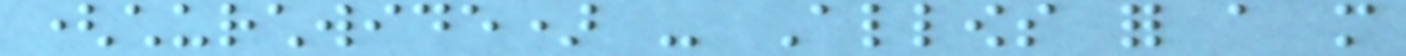(churchwide) - Allows for a more
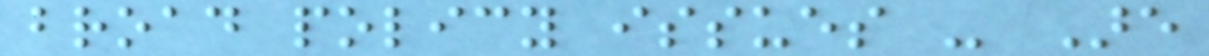broad policy issues - Are
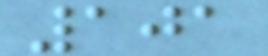101
